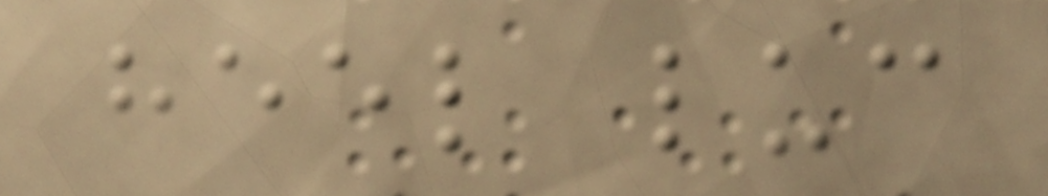heel luc
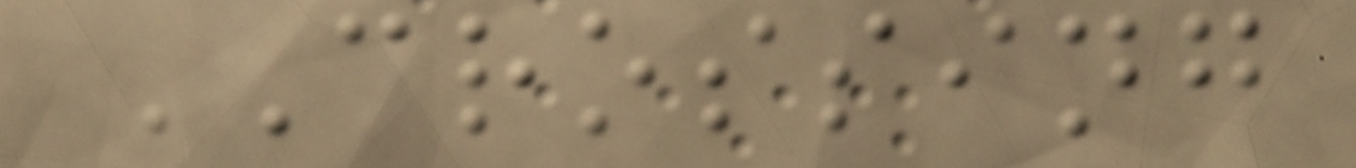CROSSING
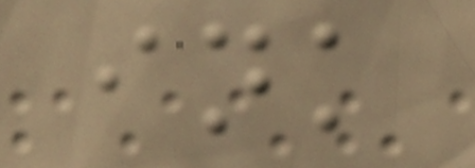ink
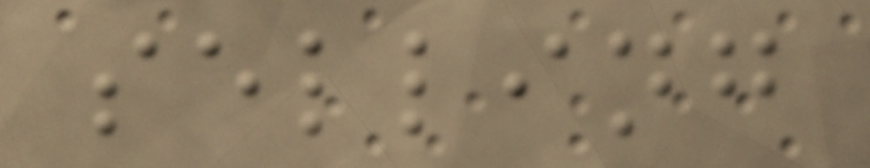selling
